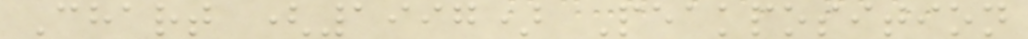Chart (1997) Peakposition
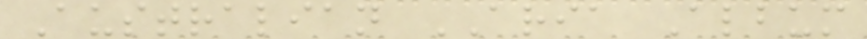Australian ARIA Album
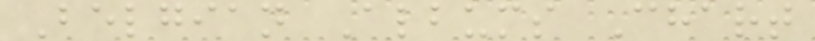Belgian Albums Chart
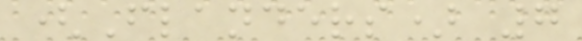(Flanders) 7
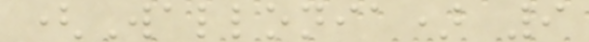(Wallonia) 9
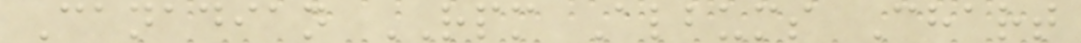Canadian RPM Albums Chart
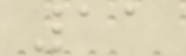11
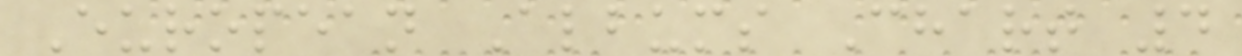European Albums Chart 4
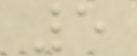5
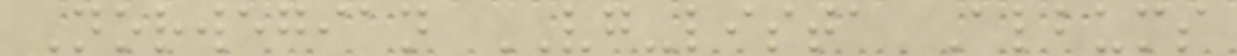Norwegian VG-lista Albums
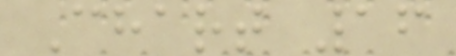Chart 16
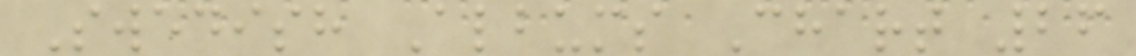Swedish Albums Chart 26
